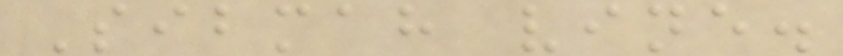Sibmah vine.
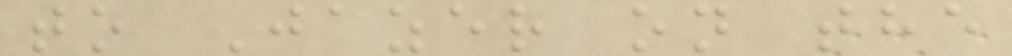to Jazer on the
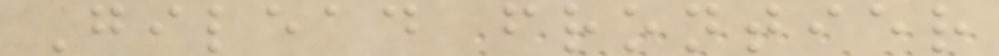Gilead frontier
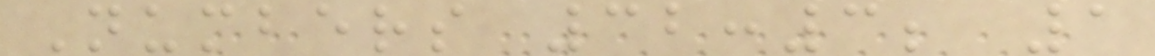Numbers 32:3; 1
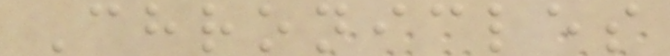Chronicles
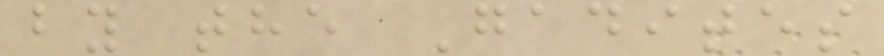by the Gadites
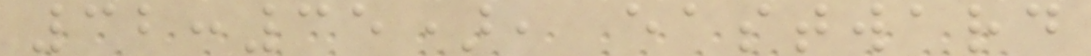32:35), eastward
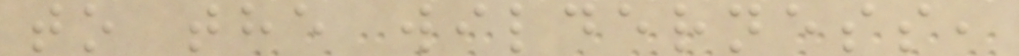to the wilderness,
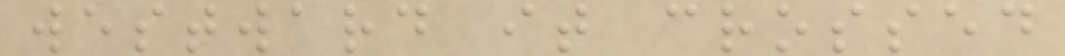westward it crossed
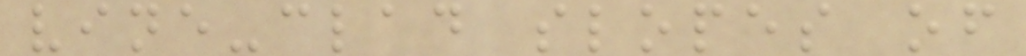vine-clad slopes of
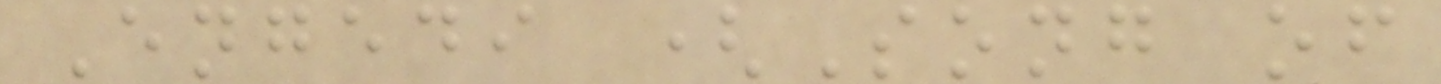Engedi (Song of
